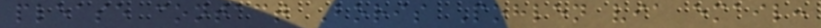please contact Boris Pohlen via email:
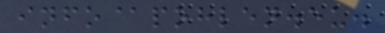info@pohlen.eu.
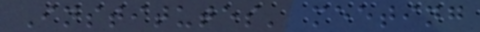Institutes' meeting
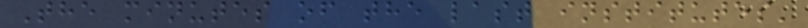The minutes of the last institutes'
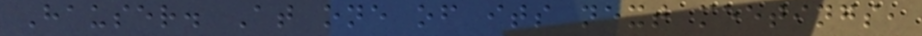Hauser. At one of its next meetings,
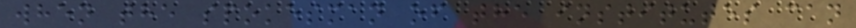when the spokesman of the institutes can
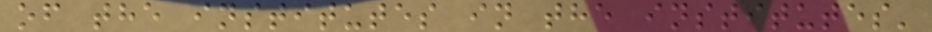of the institutes in the institutes'
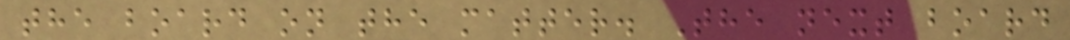the board on the matter. The next board
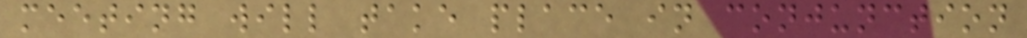meeting will take place in conjunction
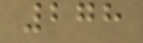278
